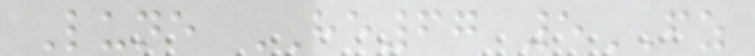Lune HE67 5FZ
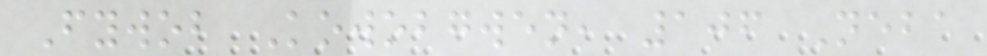Fywob Kowobgwen, 106 Neba
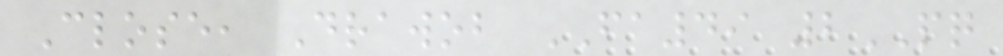Close, Drawob FA49 2PQ
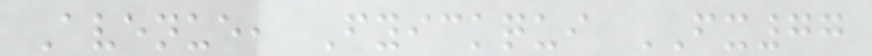Avenue, Fyickqui FX77
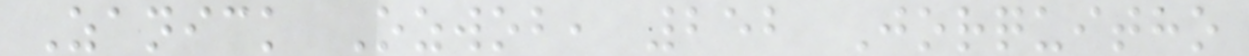Zanick Ozwob, 252 Jorquitho
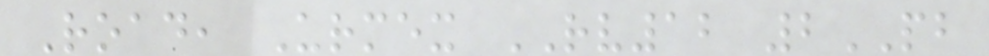Road, Urmex RV12 2PB
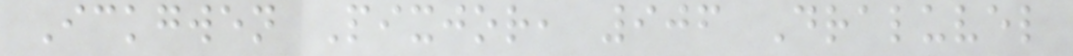Ickgwen Pixjor, 906 Draluvel
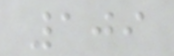109
